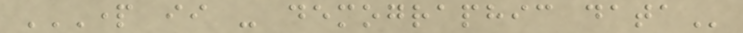PART II - DEMOGRAPHIC DATA
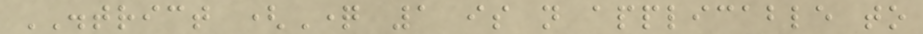DISTRICT (Question 1 is not applicable to
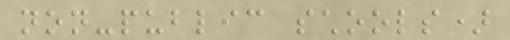non-public schools)
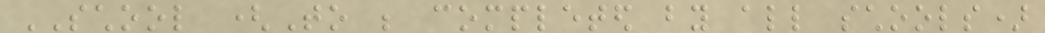SCHOOL (To be completed by all schools)
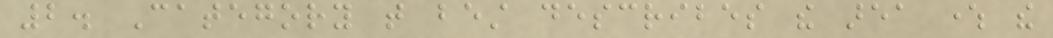2. Category that best describes the area where the
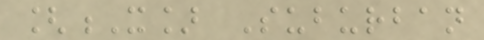[X] Suburban
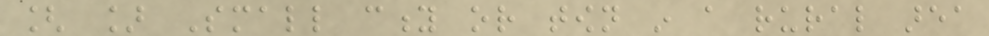[ ] Small city or town in a rural area
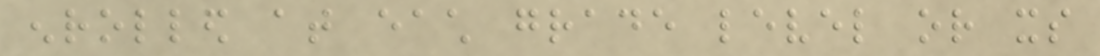enrolled at each grade level or its
